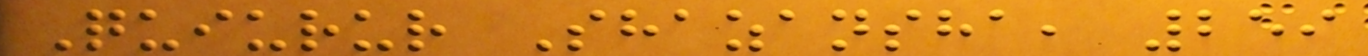Quiurur Shazansha, 259
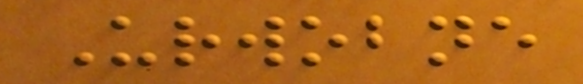Urwobne
